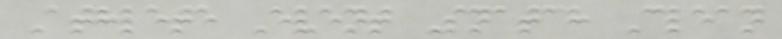Athlete Event Snatch Clean
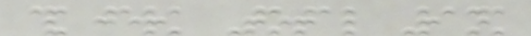& jerk Total Rank
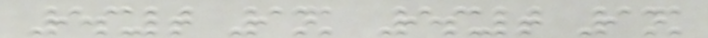Result Rank Result Rank
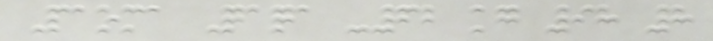Paoma Qaqa -62 kg 98 8
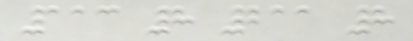113 8 211 8
